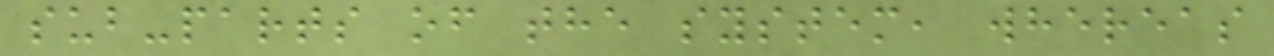sub-parts of the system, whereas
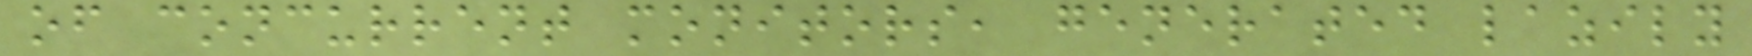of concurrent monitors, generated lazily
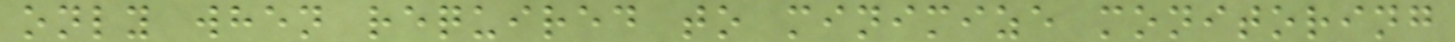only when required to minimize monitoring
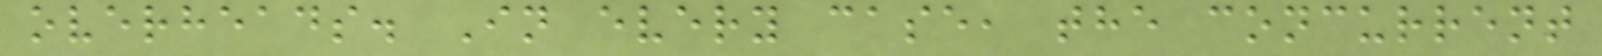overheads. In every case, the concurrent
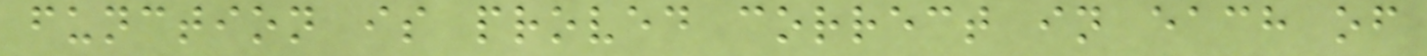function is proved correct in each of
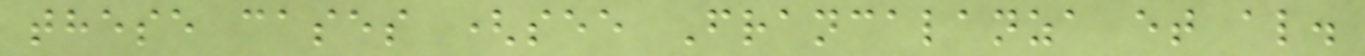these cases (see Francalanza et al.
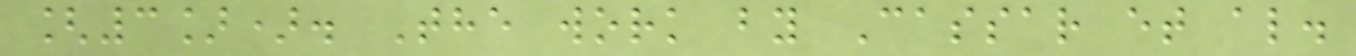[3]). The work by Cassar et al.
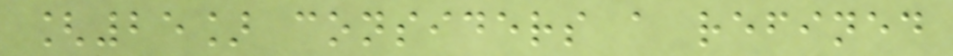[25] considers a refined
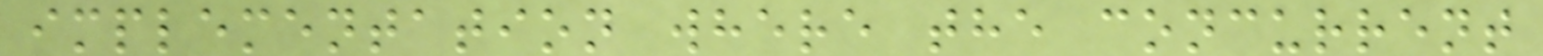implementation where the concurrent
